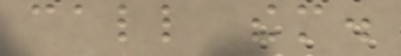call them.
